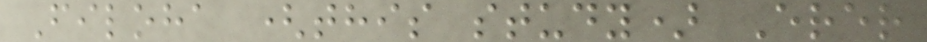Filoha (this study) Erer
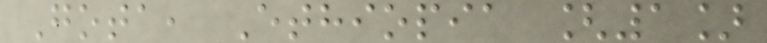Gota, Ethiopia [1]
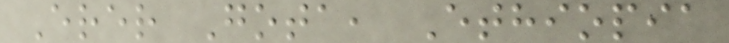Erer Gota, Ethiopia
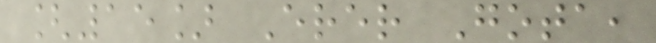[15] Erer Gota,
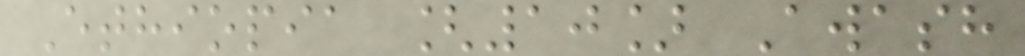Ethiopia [10] Awash
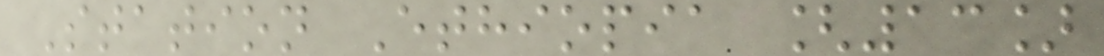Station Ethiopia [13]
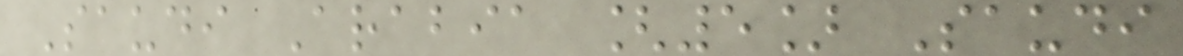Saudi Arabia [5] Saudi
